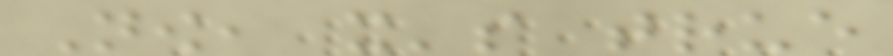Now, it's true
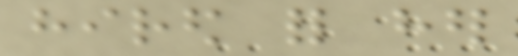hired for her
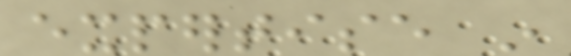expertise in
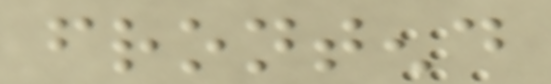frontend
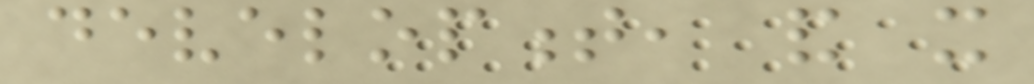development, and it
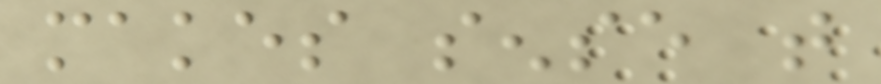makes sense that
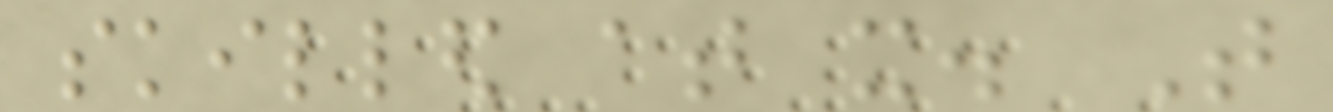skilled at it. That
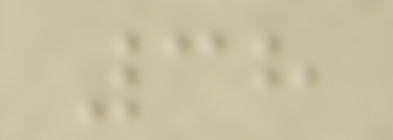38
